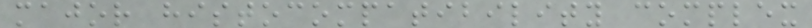major histocompatibility complex
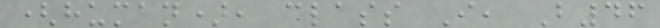(human), class I, B46
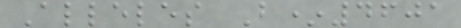Alleles B*4601
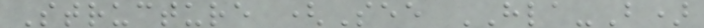Structure (See HLA-B)
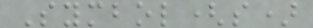Symbol(s)
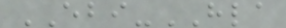EBI-HLA
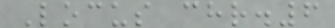Locus chr.6
